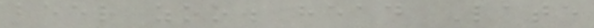beer zoo. head Late
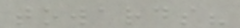towards?
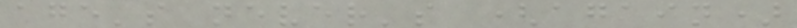age's never's (again)
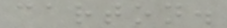carton.
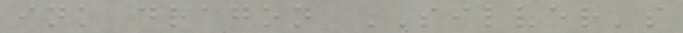ink dragon SILVER's
